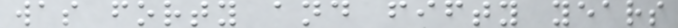was forty and fifty years
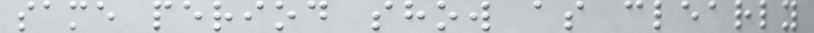same period show as clearly
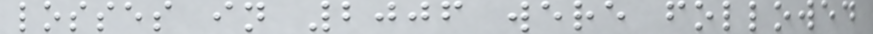losses in 2006 were followed
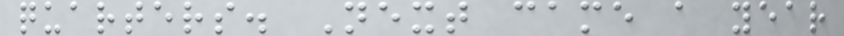quarters. Next came a year
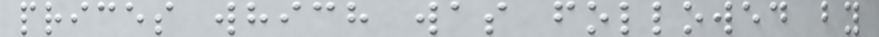prices which was followed by
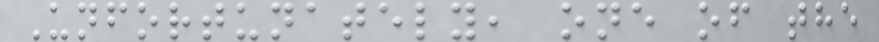Unfortunately, one of the
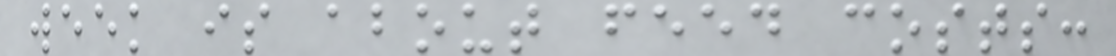week is about feed costs:
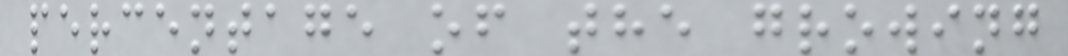percentage of the growing
